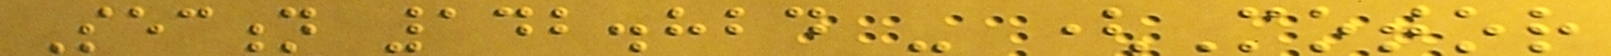Section 142.824 - (Motor
